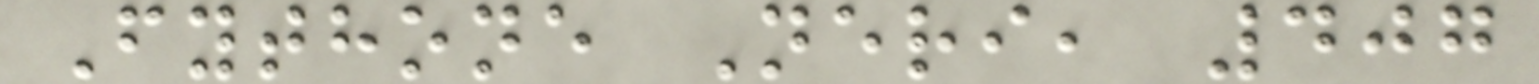Fythone Neri, 407
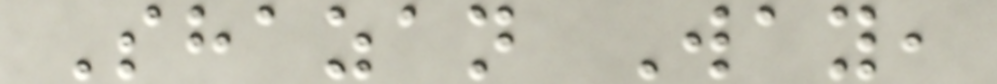Shazan Way,
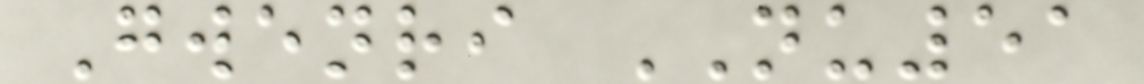Gwenri NU51
